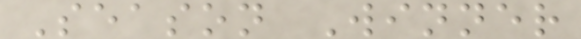Season Winner
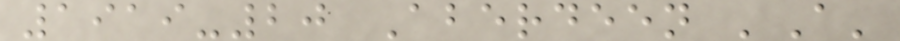1919-20 Aberdeen 'A'
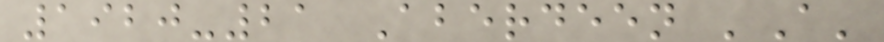1920-21 Aberdeen 'A'
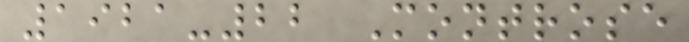1921-22 Montrose
